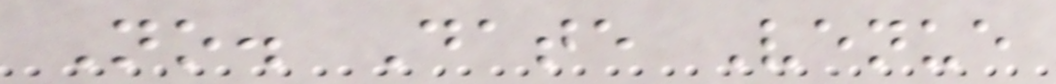No. Date Venue
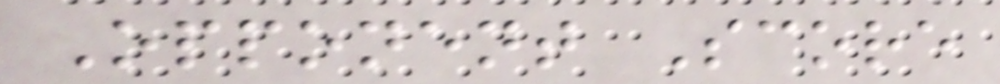Opponent Score
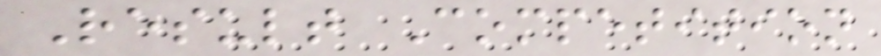Result Competition
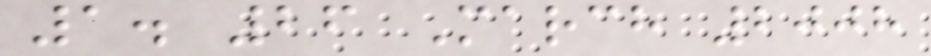1. 26 March 2008
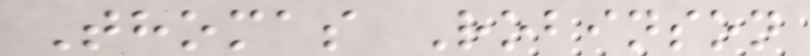Thomas Robinson
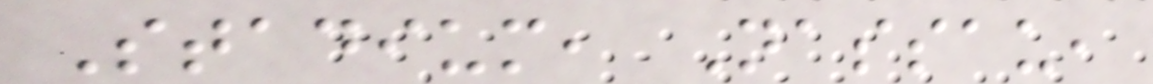Stadium, Nassau,
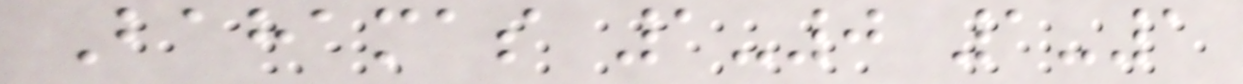Bahamas 1-0 1-1
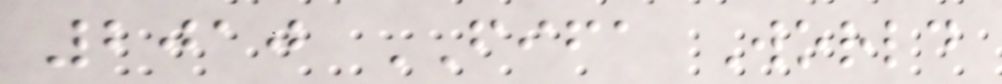2010 FIFA World
